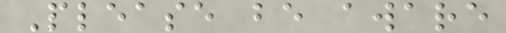Please be aware
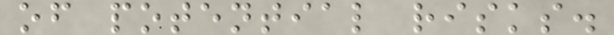of potential risks.
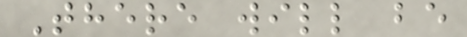There will be
